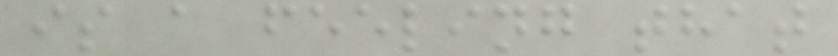is a feeling that
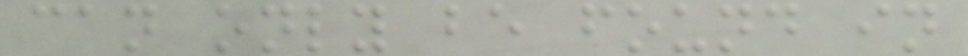can only be found in
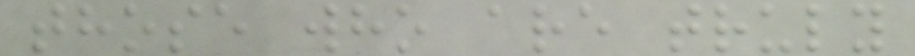those who are truly
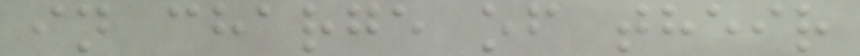in charge of their
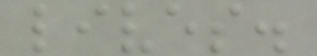lives.
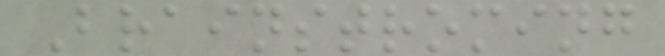Brainstroming
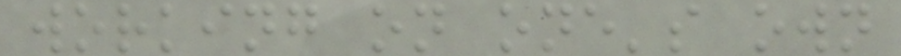working on one's own
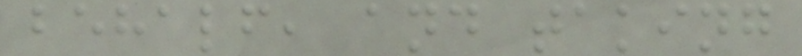behalf, and taking
